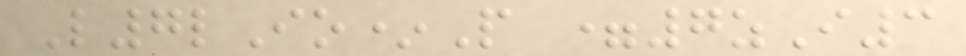L7lIo*P =7zI3
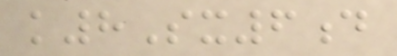k8Sx6d
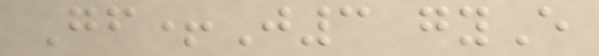Gf+J3 gyE
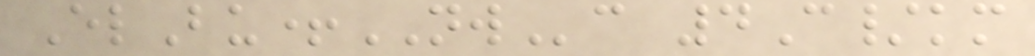ElBu+NWc 4C/km
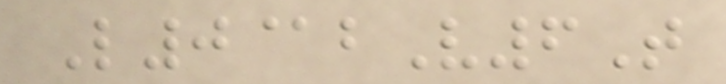L0@bV6T
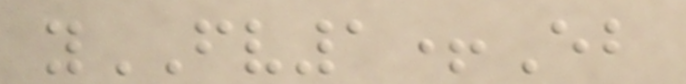yFV1+Eb
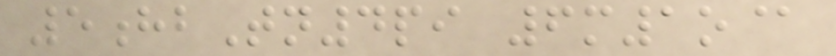5hbTn4pi 6m1o@
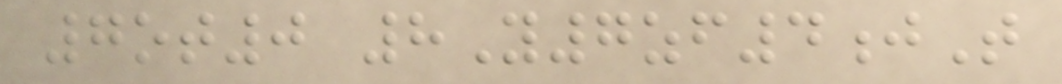7ot0 8Y7zf4jT
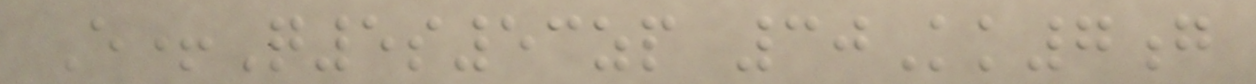E+Q5s53zp 30Kk7g
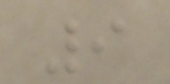9
